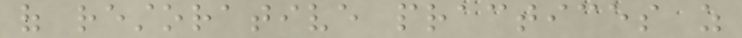of restorative practices as
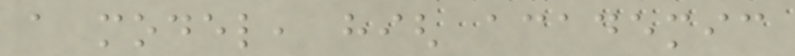a model, high academic
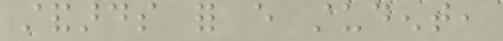standards for every student,
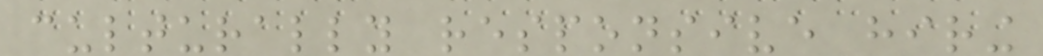culturally responsive hiring
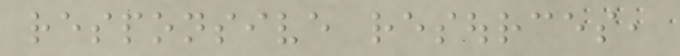responsive resources,
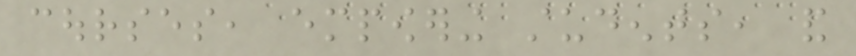courses, empowering students, and
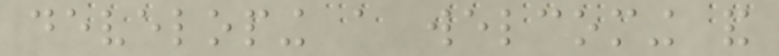developing a welcoming and
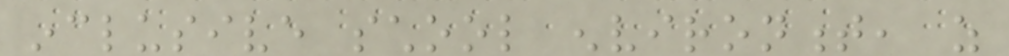inclusive school environment, as
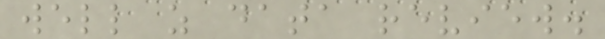well as data review.
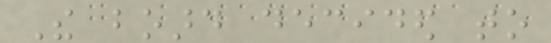The board decided to
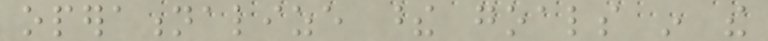operationalize these goals in the
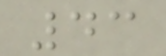43
